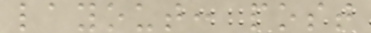layout: post
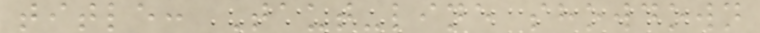title: Taut-line showdown
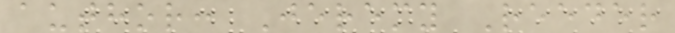author: Jeremy Reeder
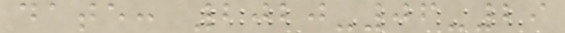date: 2020-06-29
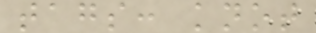tags: knot
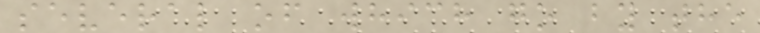several of which go by the
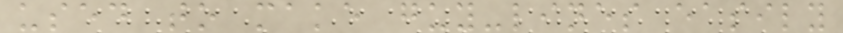used to make guy-lines easily
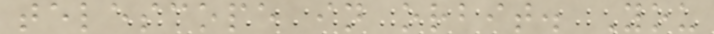telescope in orbit. You
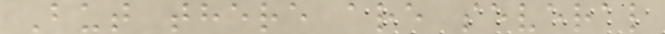But there are several
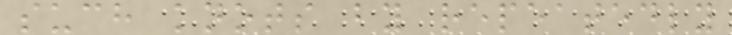such knots by repeatedly
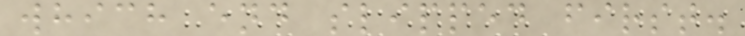which end slipped first.
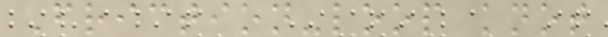Friction-loop knot
